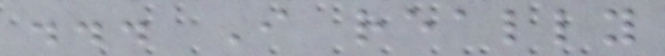... I really
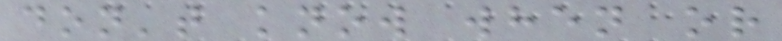don't know when or
